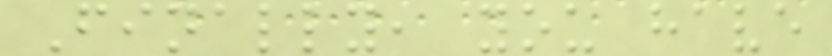Finally, you have
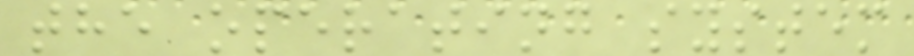the operating system
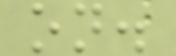on.
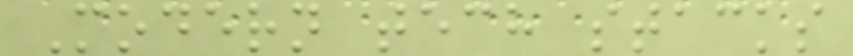Modern tech stacks
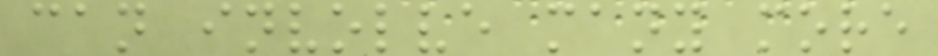can involve many more
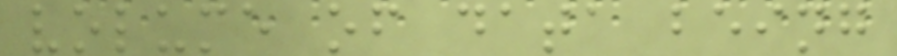volume of data being
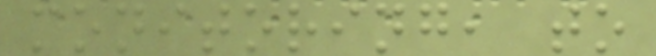monitoring, to
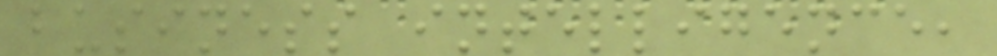business intelligence,
